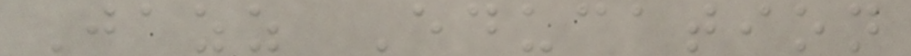Jazz Education
